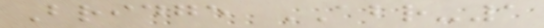Bridge ABR-1
